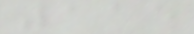115
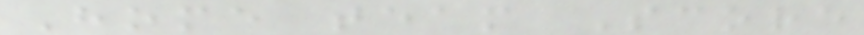Home team Score
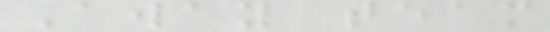Away team
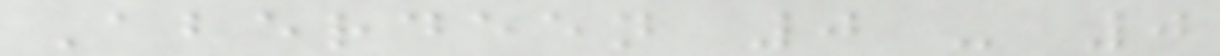Aberdeen 0 - 0
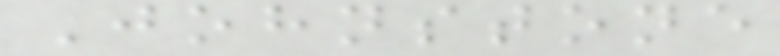Johnstone
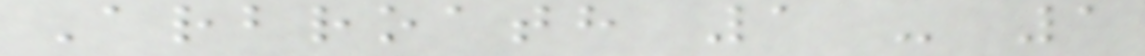Arbroath 1 - 1
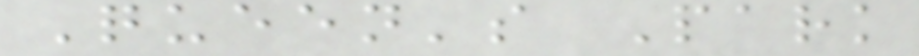Queen's Park
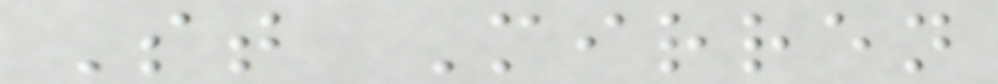St Mirren
